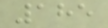185
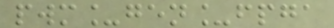pwm_gen_fpga
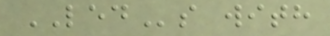LEDs with
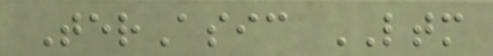TerAsic LTM
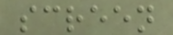screen
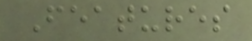Features
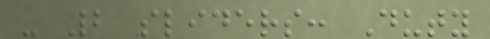- 2 sliders: Duty
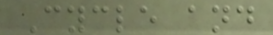Cycle and
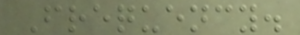Frequency.
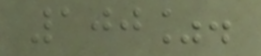100%.
